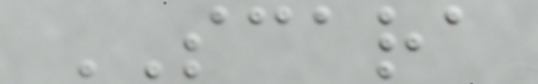SCARA
